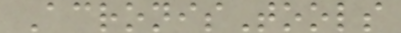AcronisTools
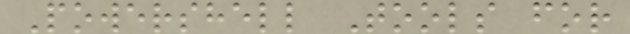Powershell Tools for
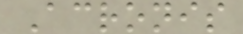Acronis
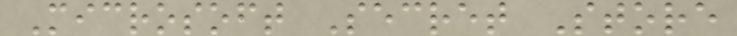Microsoft Secret Store
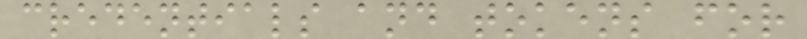credentials and tokens for
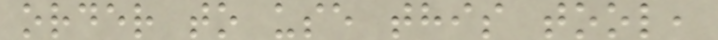order to use this tool,
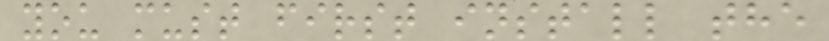you must first install the
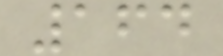164
